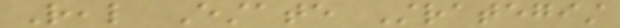Real Estate Strategist
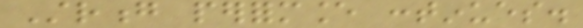Strong performance continues.
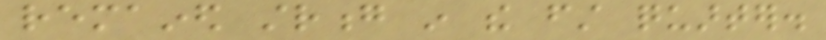remained strong in the first quarter.
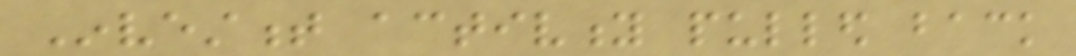Investment activity pulled back
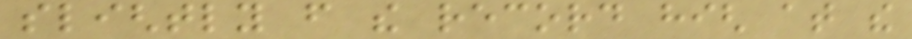slightly from the record high at the
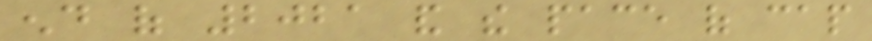end of 2021 and the pace of cap
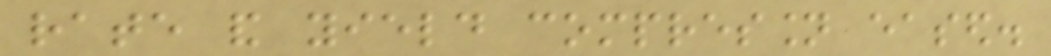rate and yield compression eased.
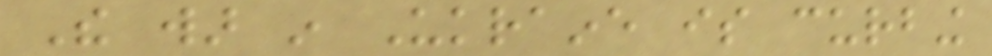The war in Ukraine is curbing
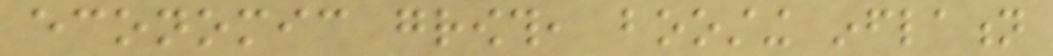economic growth, boosting inflation
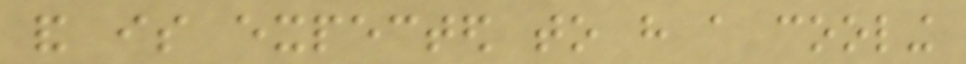and is expected to have a cooling
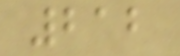212
